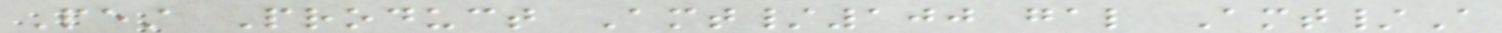Pest Product Amt/100 gal Amt/A
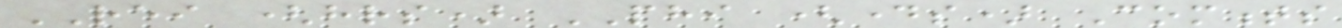REI (hrs) PHI (days) Comments
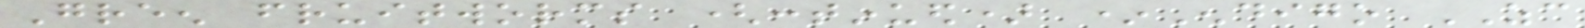Green fruitworms (continued) *Endigo ZC
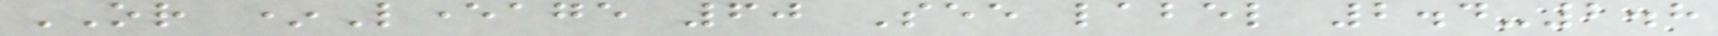OR *Leverage 60 See label 2.4-2.8
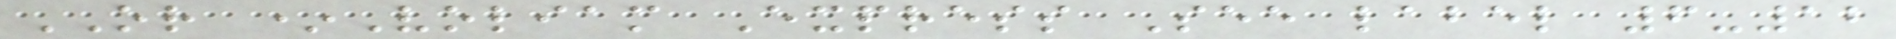OR *Voliam Express See label 6-12
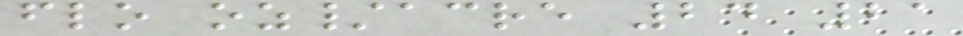flo oz/acre 24 21
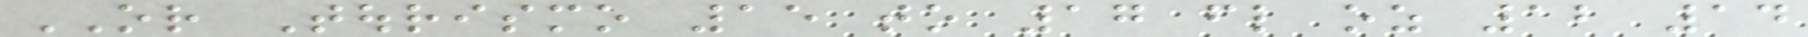OR Tourismo 15 to 17 fl oz 12 14
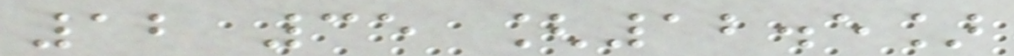12 35 [12.5]
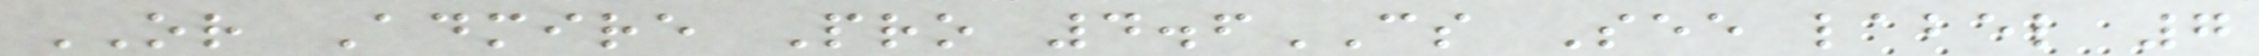OR Admire Pro 4.6CS See label 7
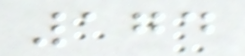174
